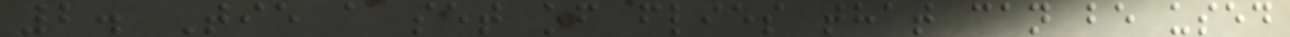2. Tie a set of flies that can be used
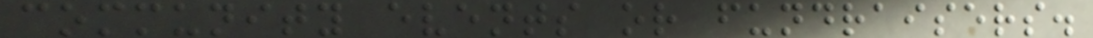community events or fundraisers.
